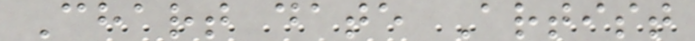Chart date Artist
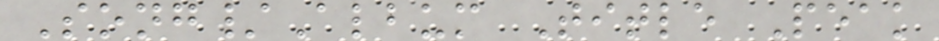Song/Album Title Peak
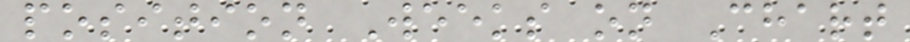position Weeks on Chart
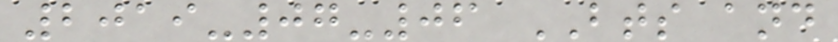2019-07-06 BTS and
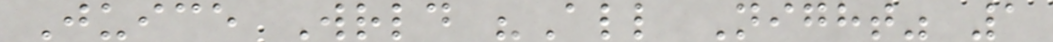Juice Wrld "All Night" 1
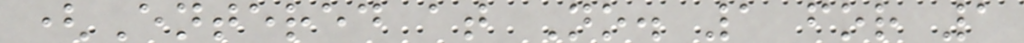(Entered at No. 1 for 1
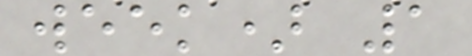week) 1
